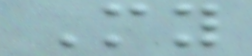My
